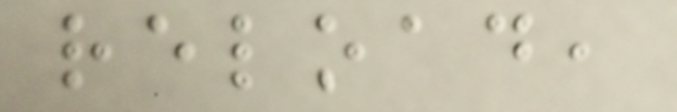reload,
